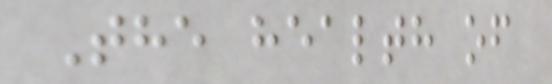The health of
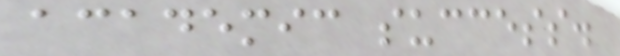academic success.
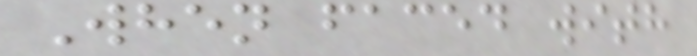When faced with
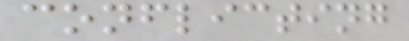conflicting
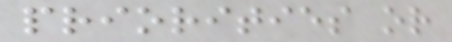priorities or
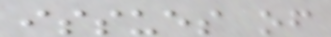issues of
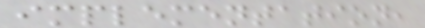implementation,
